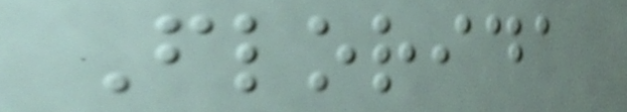Florida
